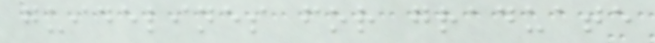guidelines for graduate
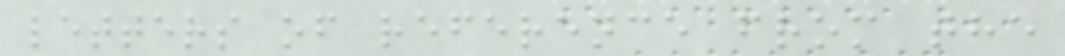letters of reference from the
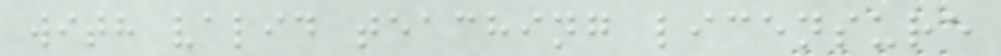with valid teaching licensure
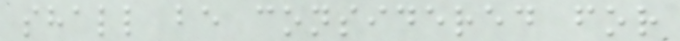shall be considered for
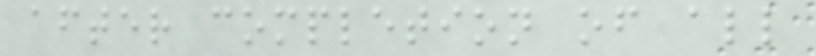after completion of all
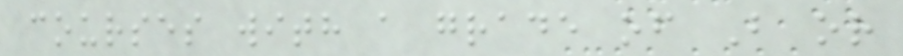courses with a grade of B or
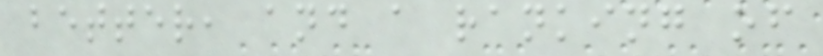better, and a ranking of
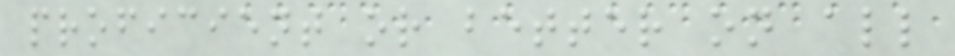proficient or better on all
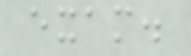exam.
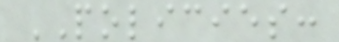POLICIES:
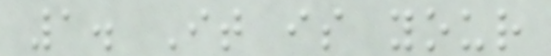1. It is your
